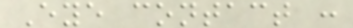Eye contact :
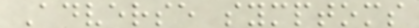Adverse symptoms
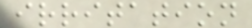irritation
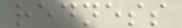redness
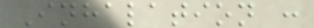Inhalation :
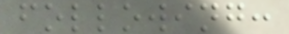following:
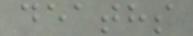deaths
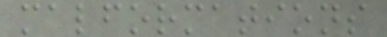malformations
